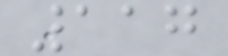117
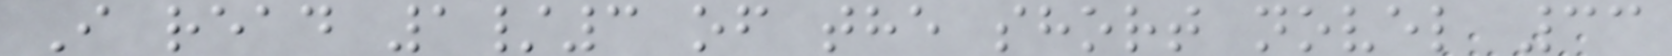I read 1/3 of the short novel 33
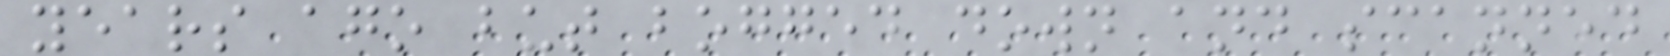years ago but bogged down and scanned
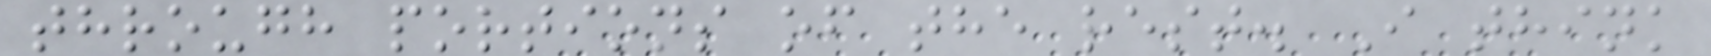through portions of the rest. I think
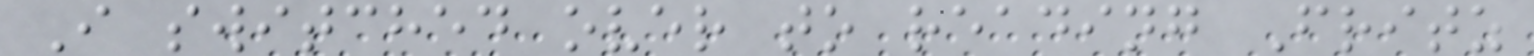I switched over to reading Fritz
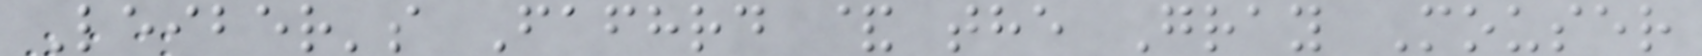Leiber's Fafhrd & the Gray Mouser
